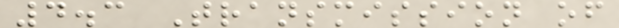4.3 Transmission of
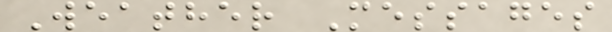Weather Messages
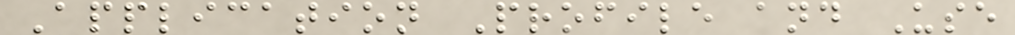Application Profile and Use
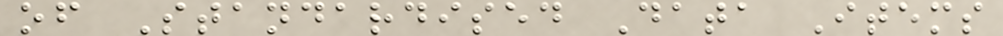of Standardised Data Items
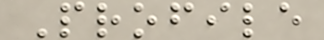Profile
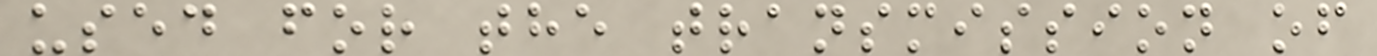used for the transmission of
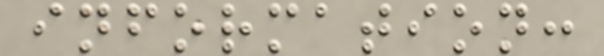information:
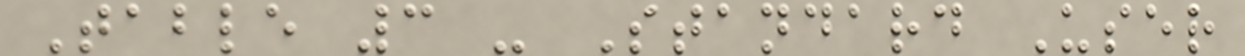Table 3 - Standard User
